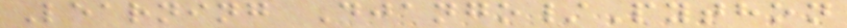Learning Django/Python
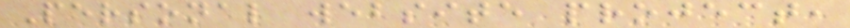Personal website project,
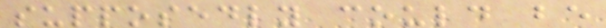supposedly could be
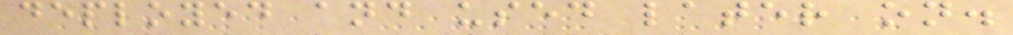deployed and used later on.
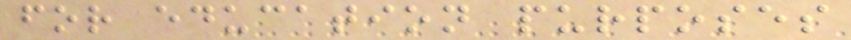for education purposes
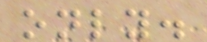only.
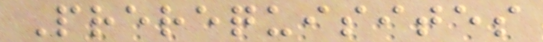Prerequisites
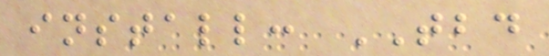install: TBD
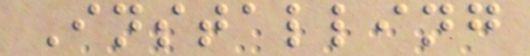Installing
